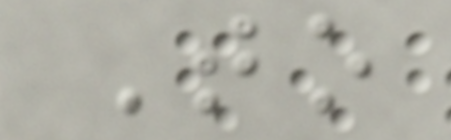To
